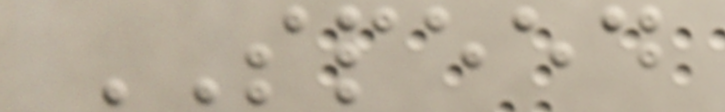SPEED
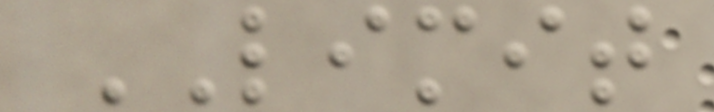LIMIT
